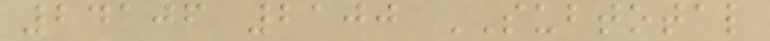24106 2100 SUBTOTAL
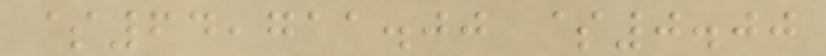$64,711.00 $0.00
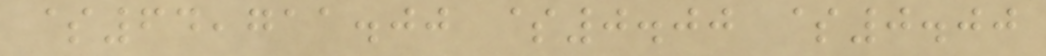$64,711.00 $0.00 $0.00
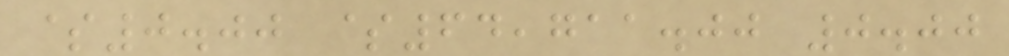$0.00 $64,711.00 0.00
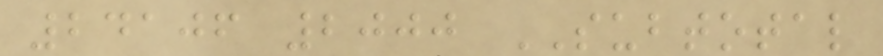24106 2000 SUBTOTAL
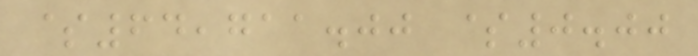$64,711.00 $0.00
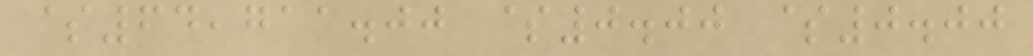$64,711.00 $0.00 $0.00
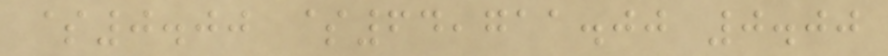$0.00 $64,711.00 0.00
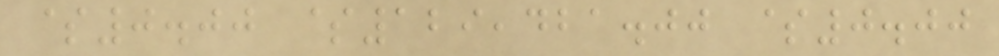$0.00 $129,421.00 $0.00
